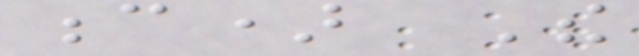c) The
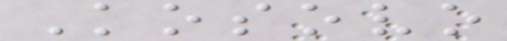Kosovo
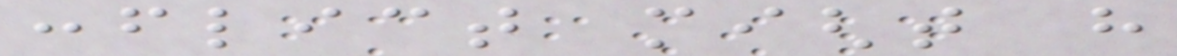conflict might have
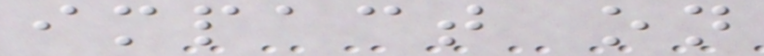impact on
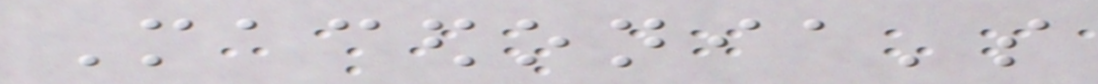Macedonia's
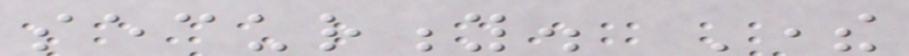security. There
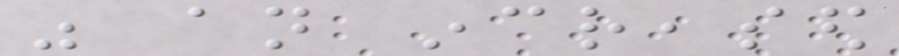was an increased
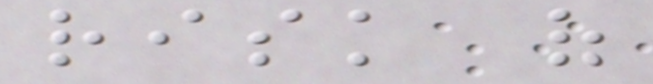risk of
